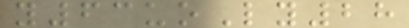y63uoLy28
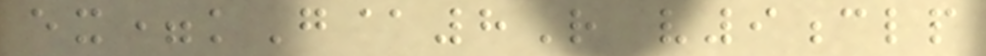ex=kG@8R v9clp
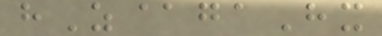hZ@gaHx
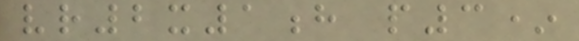vr2x1h p3*
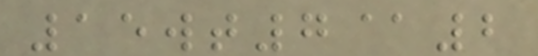15wt7@2
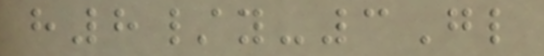h8/y-3Gl
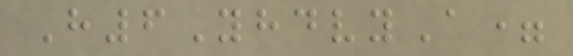H6YhdvyA=
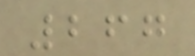267
